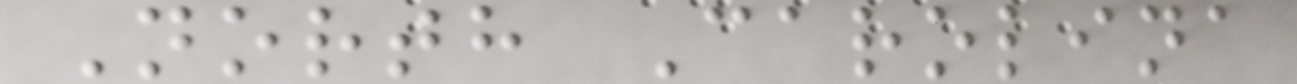North Carolina
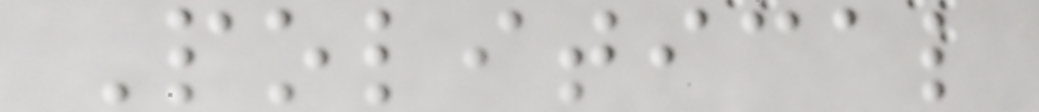Political
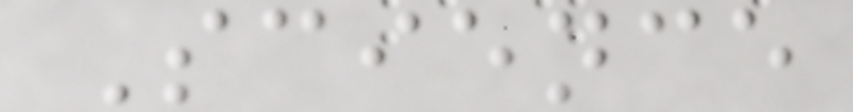Science
